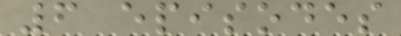6 episodes
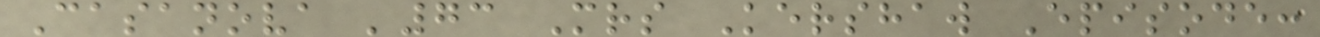Casanova '73 Mrs Kershaw Episode:
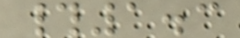#1.3
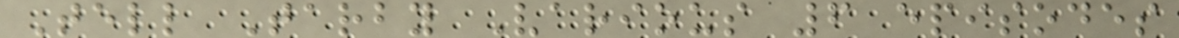Tell Tarby Various 6 episodes
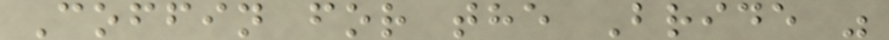Coffin for the Bride "
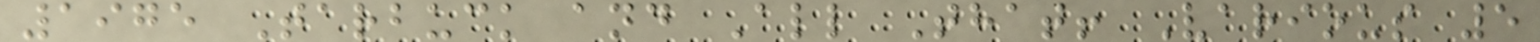1975 Tarbuck and All That! Various 5
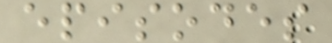episodes
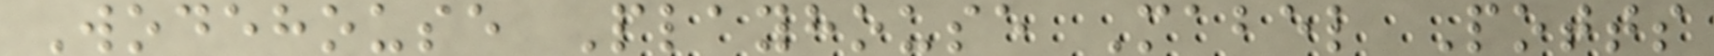Wodehouse Playhouse Mabel Potts
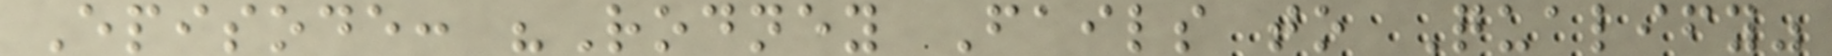Episode: "Rodney Fails to Qualify"
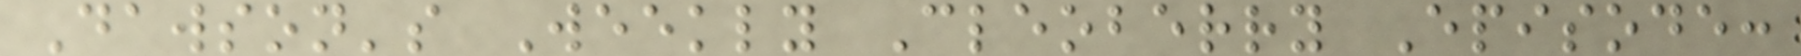Dawson's Weekly Cleoberry Episode:
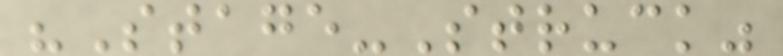"Stage-Struck"
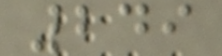249
